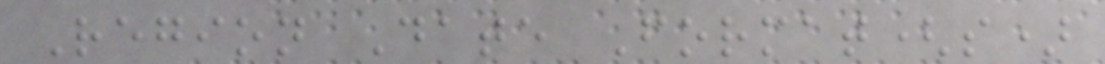Region Date Format(s)
